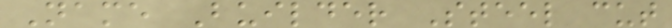Name Builder Steel cut
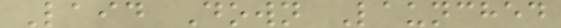Laid Down Launched
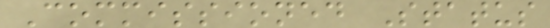Commissioned Status
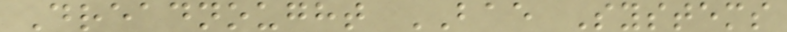Dreadnought BAE Systems
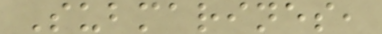Submarines,
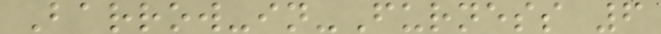Barrow-in-Furness 6
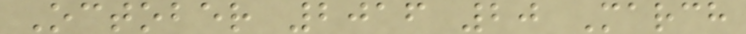October 2016 20 March
